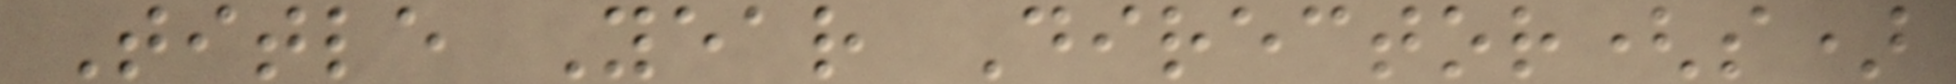Title Year Director(s)
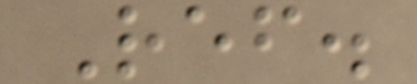Ref.
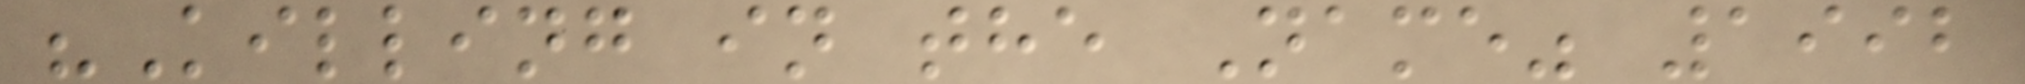"Killing in the Name" 1992
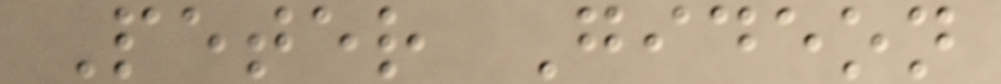Peter Gideon
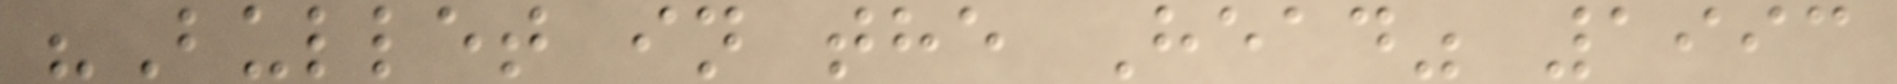"Bullet in the Head" 1993
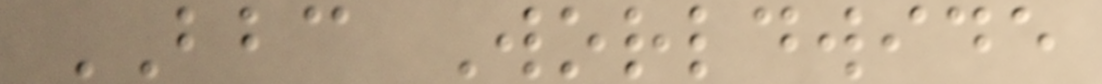BBC Worldwide
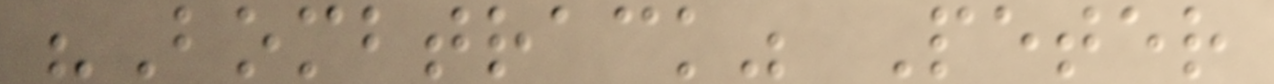"Bombtrack" Peter
